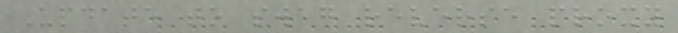Update to swag reverse proxy
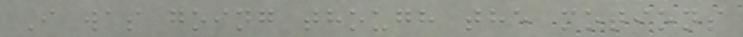I was going though the motions
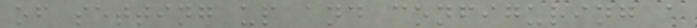of setting up and configuring a
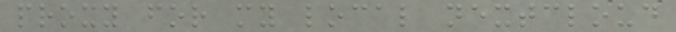proxy for my local nextcloud
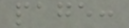page:
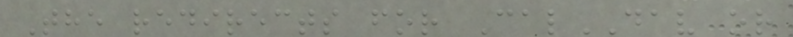The redirects for CalDAV or
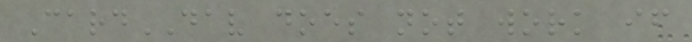CardDAV does not work if
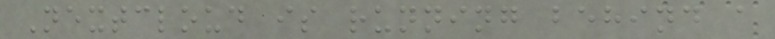Nextcloud is running behind a
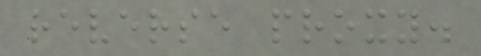reverse proxy.
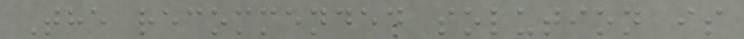The recommended solution is
